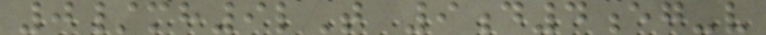0/mh9lT 9d4eg-v
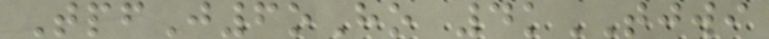TpfJ6oHo 4kTJWI
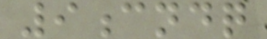9cndq
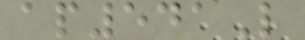ap541L
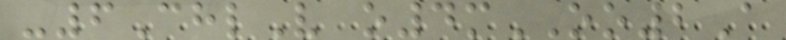-6ChlV o4mOO2A
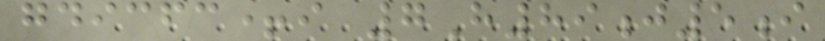gdicfc+i 7H89j5i
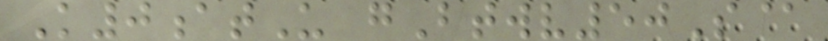K0atU gBtwv50S@
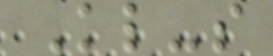Kl-s
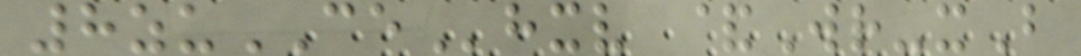8zuCEhxv &Wr-xB
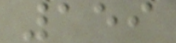159
